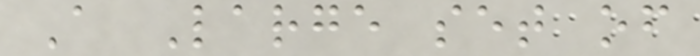A Large set of
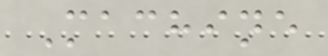Machine
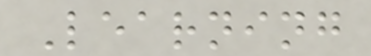Learning
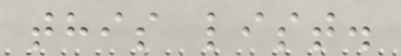this list.
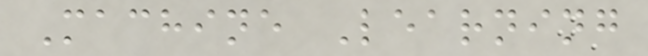Machine Learning
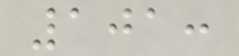101:
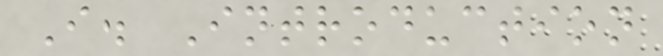I. Introduction
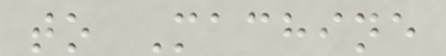to Machine
